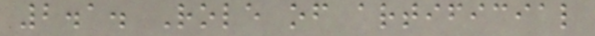2.1. Role of artificial
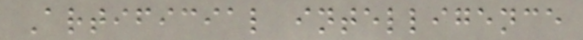Artificial intelligence
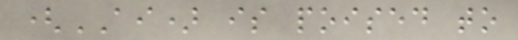(AI) is poised to
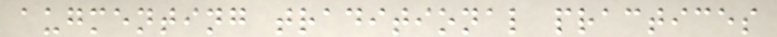augmenting traditional practices
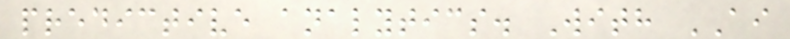predictive analytics. With AI
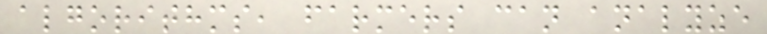algorithms, farmers can analyze
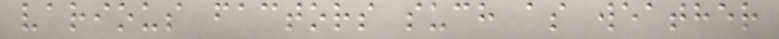various factors such as weather
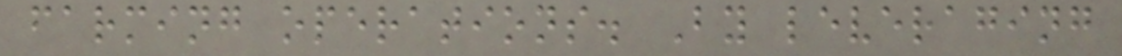farming operations. By leveraging
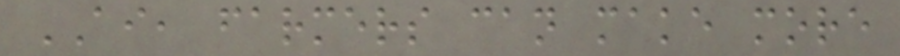AI, farmers can make more
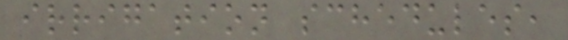irrigation schedules,
